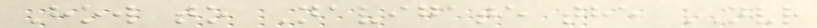How to Navigate the NVR
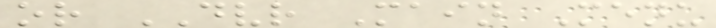or DVR Main Menu
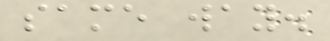same way.
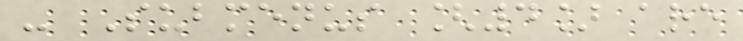- Submenus [4] are
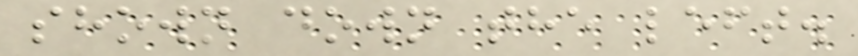shown down the left.
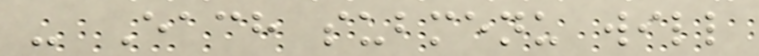- Each submenu will
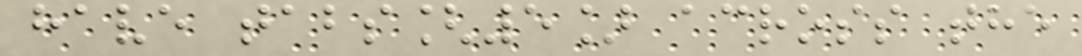have tabs[5] across the
